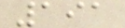191
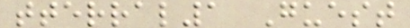tterral1 Guest
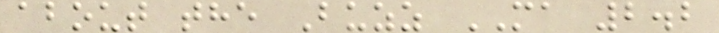about the Buzz MA 2.2
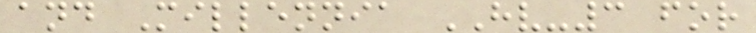and Millennia HV-3 for
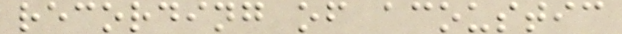recording of acoustic
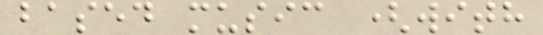based music (with
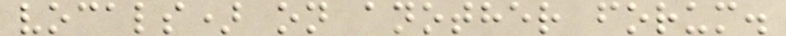vocals) on another forum.
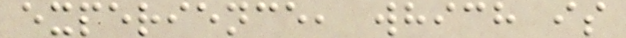experience, which is
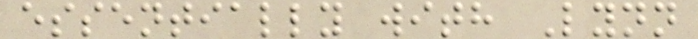essentially with Lynn
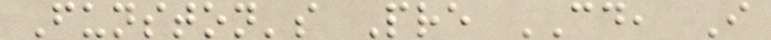Funston's Pre CD, I
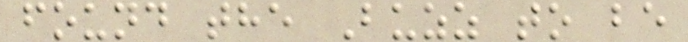found the Buzz to be
